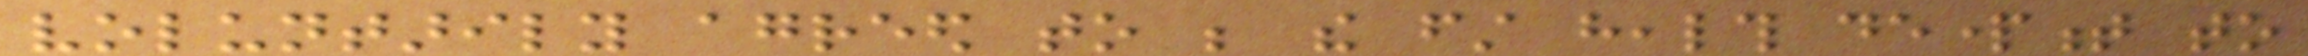voluntarily agreed to be the first health department to
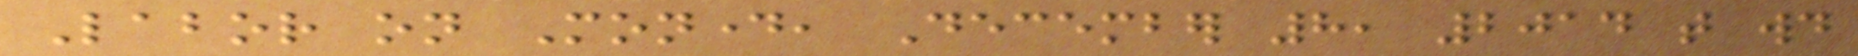Labor on Monday, December 8, 2014 that would
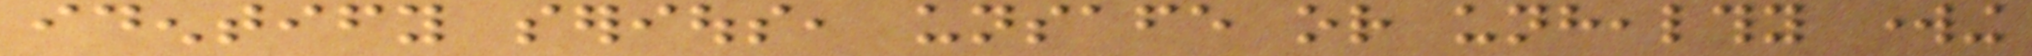identify serious, unsafe or unhealthy working
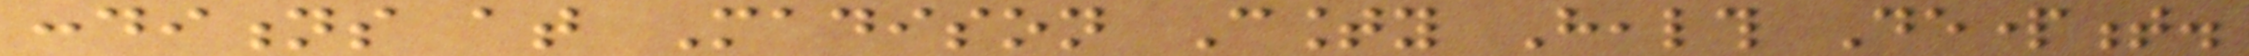conditions at Madison County Health Department.
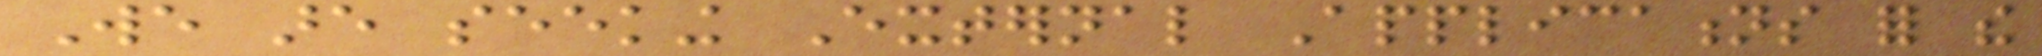We are seeking External Applications for the
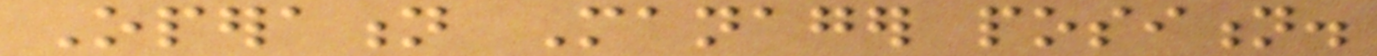Operation Manager position.
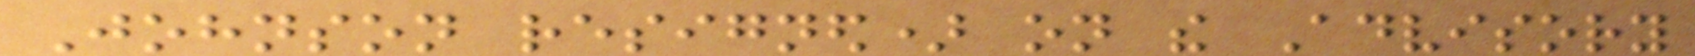Johnson resigned) on the Advisory
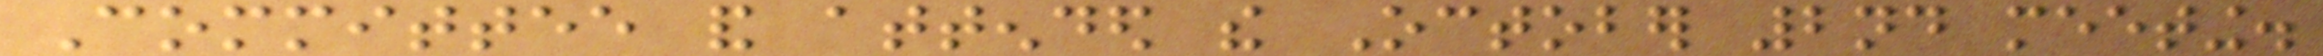Committee and attended the October 2nd meeting.
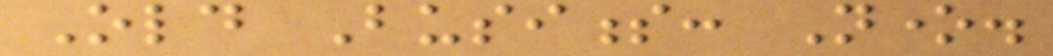Old Business: None.
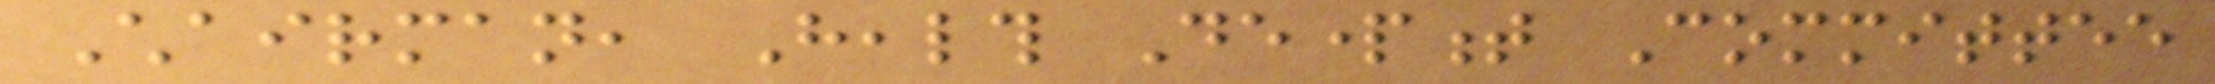Chairman, Health Department Committee
